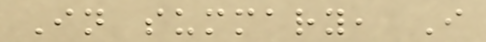In summary, I
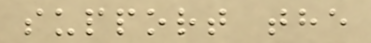support the
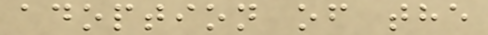adoption of the
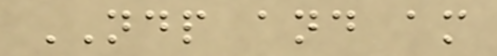NDP and am
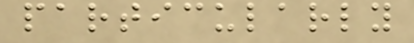particularly
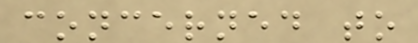concerned to
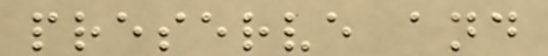preserve and
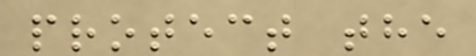protect the
